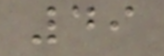49
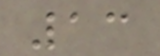13
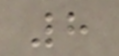8
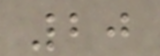20
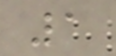1
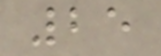25
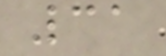31
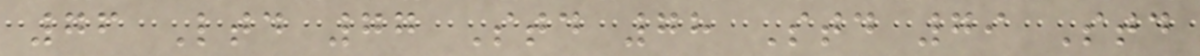76 Ltd 77 Std 78 Std 79 Std
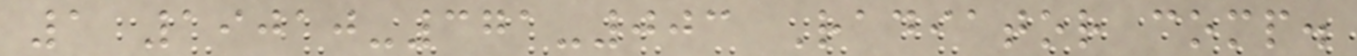1 19010-371-003 Radiator comp.
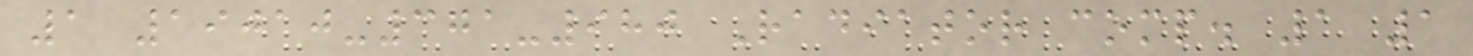1 19010-371-980 Radiator comp. 1 1
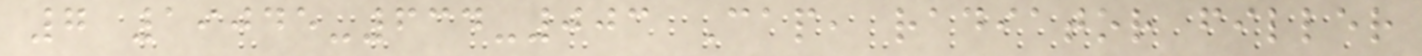7 19045-634-003 Cap, radiator filler
